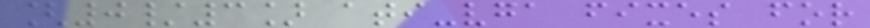[0/3] ati-vga fixes for
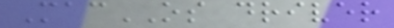MacOS driver
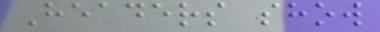Headers show
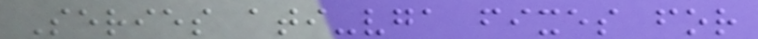Series ati-vga fixes for
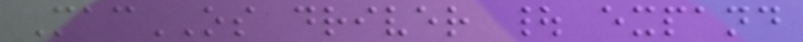MacOS driver | expand
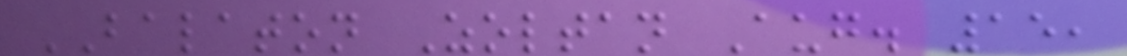BALATON Zoltan Aug. 15,
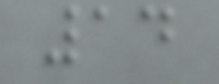14
